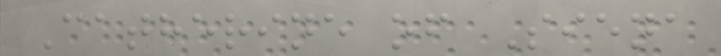Catherine of Siena
